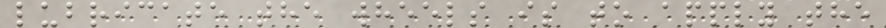lubricate the wheels is to apply the
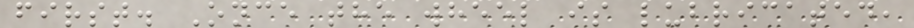first. Once the wheel is lubricated,
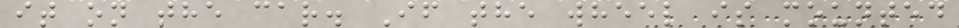it on the car. If the wheel is mounted
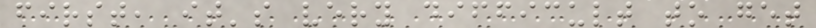first, it's very difficult to get
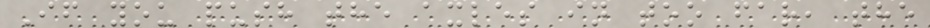If you push the axles in too far, the
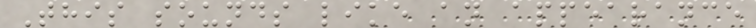This sounds like an appearance
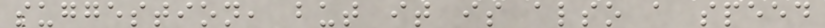suggestion, but it is also a speed
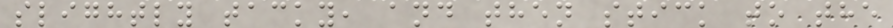slightly tacky, and then stick to the
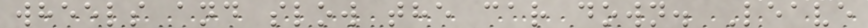wheels and slow the car down. Leave
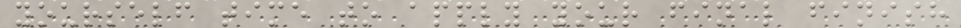yourself time to apply your final finish
